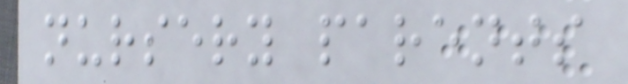nursery parents
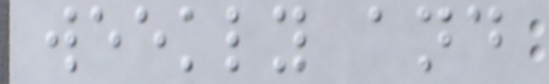weekly and
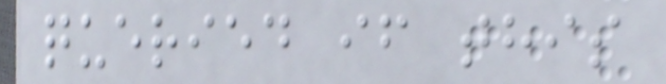queried if this
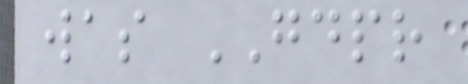was GDPR
